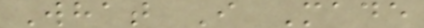What I Made
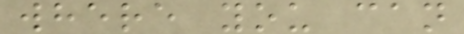where you can
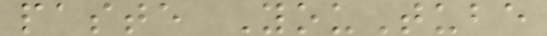paste YouTube
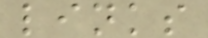links
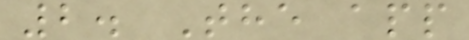2. The app
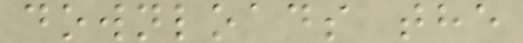downloads the
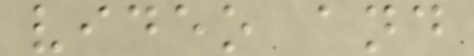video and
